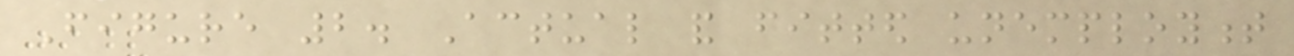Figure 2. Actual and fitted unemployment
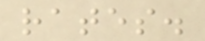rates.
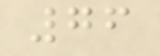76
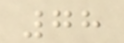78
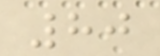80
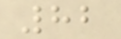82
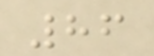86
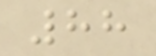88
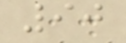90
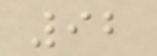92
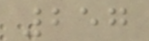257
